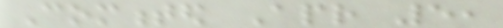Commented Apr 5,
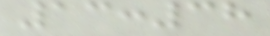13:38
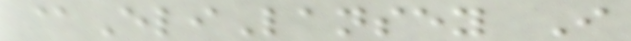@EliLansey I
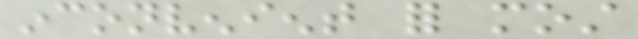inconvenient for most
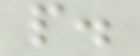people.
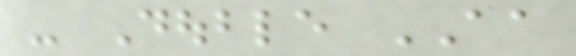- Double AA
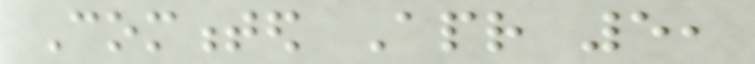Commented Apr 5,
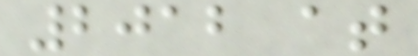2012 at
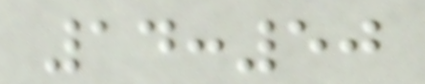14:50
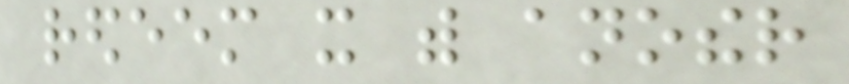redeem it with another
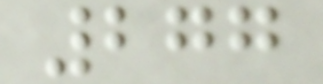277
